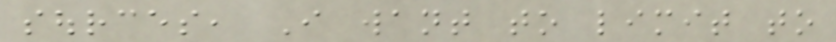sources, I want to limit to
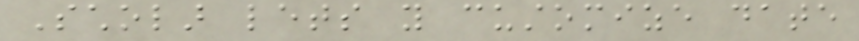Scholar lets you customize date
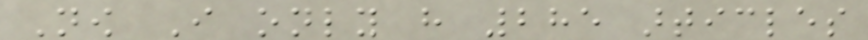Now I only have 285 articles
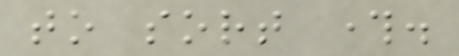to sort through.
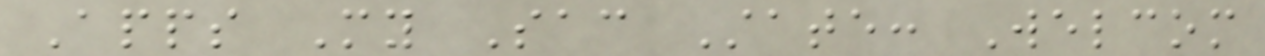Apps My Sac State: Welcom
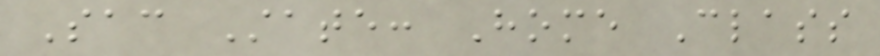Sac State: Home Class
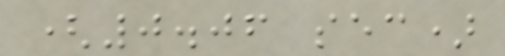(0.06 sec)
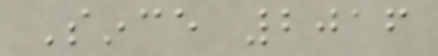Since 2016
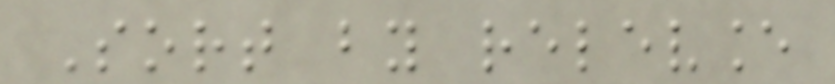Sort by relevance
